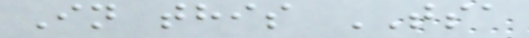In this TSA
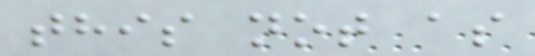this not as
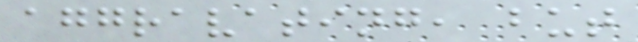aggravating, but
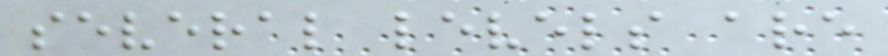several levels are
